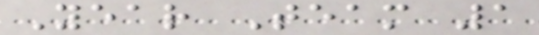Year Team 1
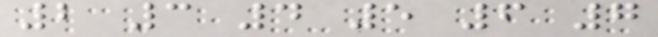2 3 4 5 6 7
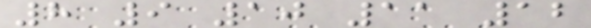8 9 10 11 12
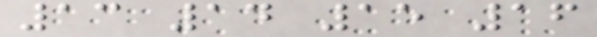13 14 15 16
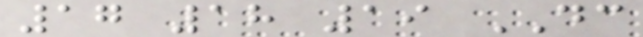17 18 19 DC
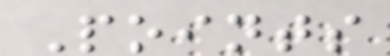Points
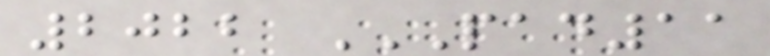2022 PAD11
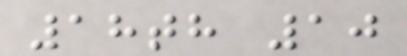18th 10
